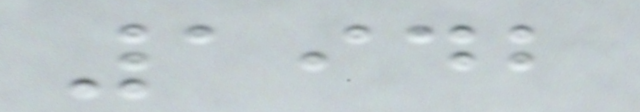1942
